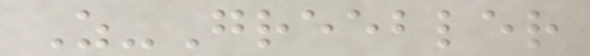Z-Greebler
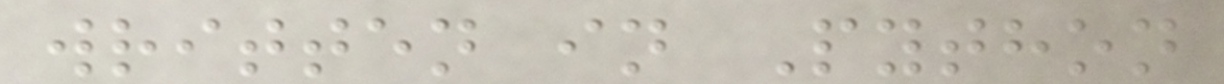written in Python
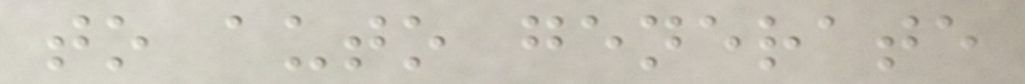to auto generate
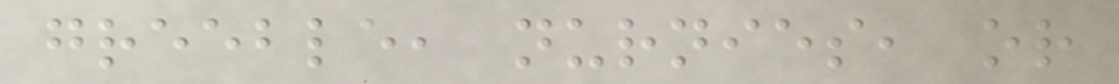greeble, nurnies, or
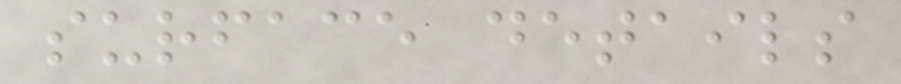surface details
